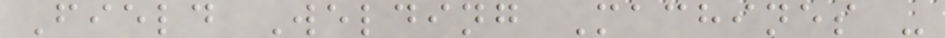Field Welding Machines -
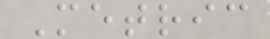Metric
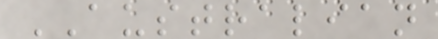AUSTRALIAN
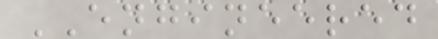ENGINEERED
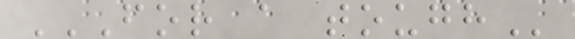FOR A TOUGH
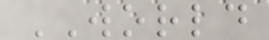WORLD
